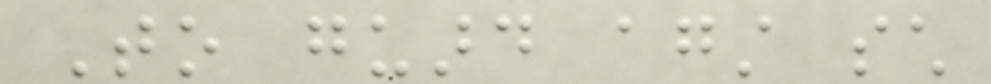To guard against such
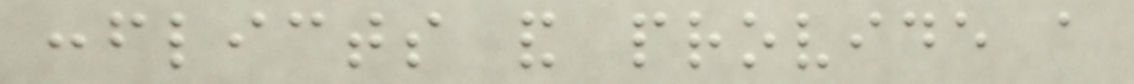conflicts and provide a
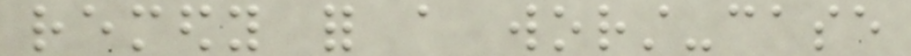remedy for a worst-case
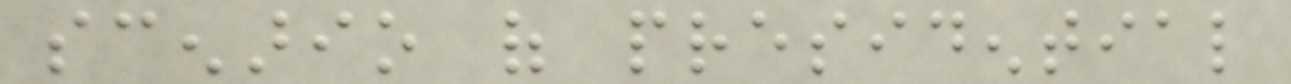scenario of presidential
